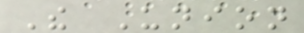The Union
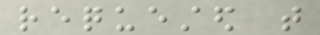requested that
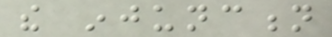the injunction
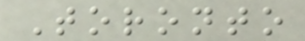Toronto
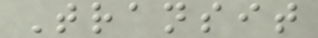Transit
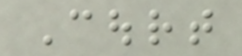Court
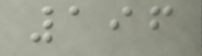196
